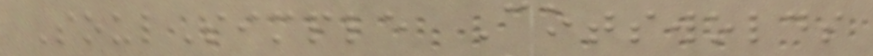SoulSimple Cotswolds
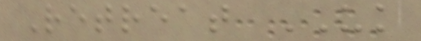Retreat UK
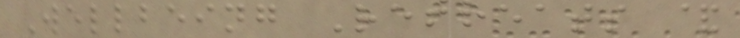Wellbeing Retreats &
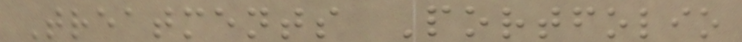Treatments Portfolio
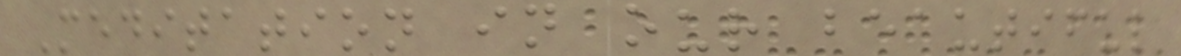Meditation in our beautiful
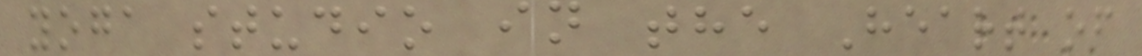yoga studio in the Heart of
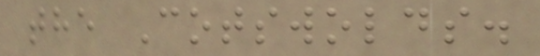the Cotswolds.
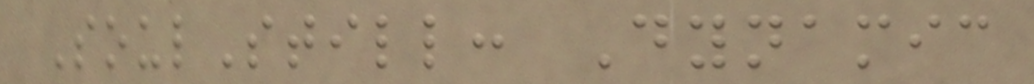SoulStill: Dynamic
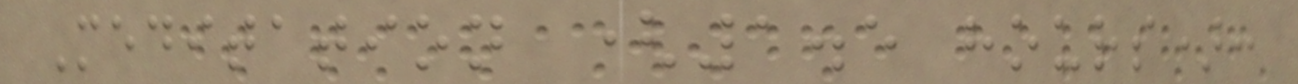Meditation (1.5 hours):
